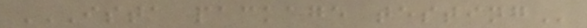ISTA PACKAGE TESTING
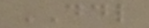DDL
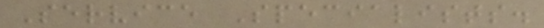Service Specialists.
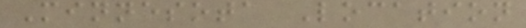Minnesota Location
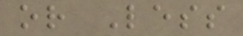or Less
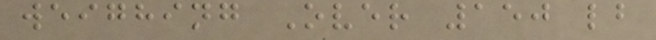weighing Over 150 lb
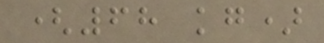(68 kg)
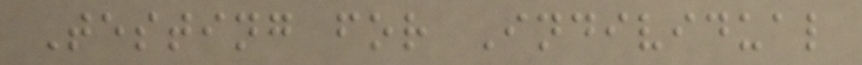Testing for Individual
